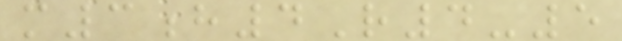m3h4R4-5
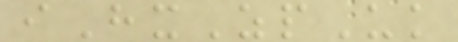iHxZpUk
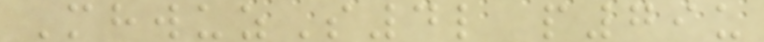MhwuzS4l p79u
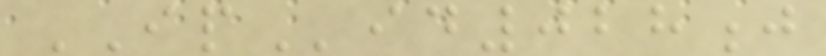IPid028j
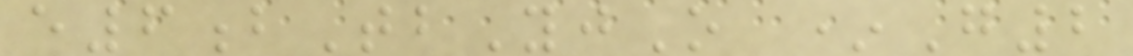e6bTbYjO *G2
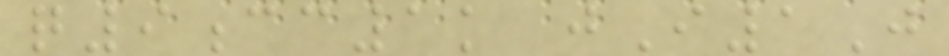q9cc1k jI1J
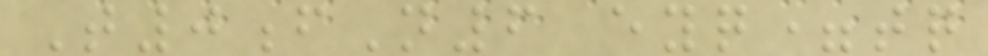T0fN6 eyq=tq
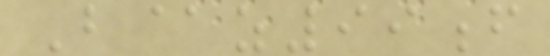B@z99f
